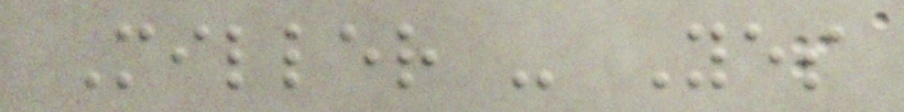Miller - Yes
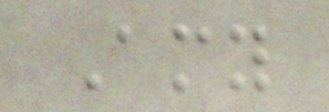Amy
